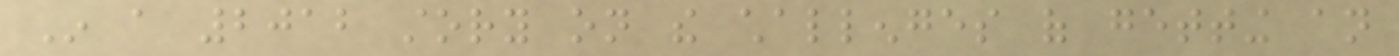In a 2012 story on the challenges of getting an
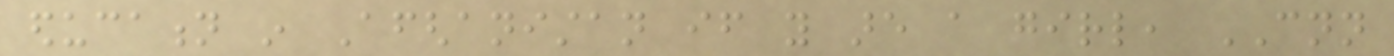education in Afghanistan if you are a girl, CNN
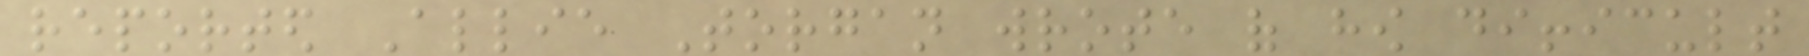reported Allie Torgan wrote of how difficult
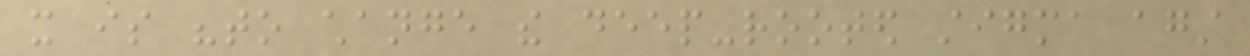it is "to change the deep-rooted stigma against
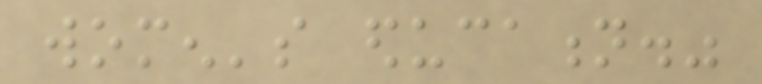women's education."
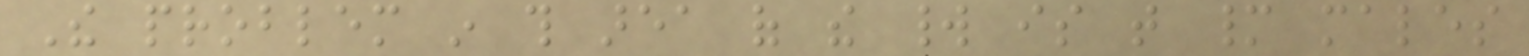The problem in this area of the world is that many males
